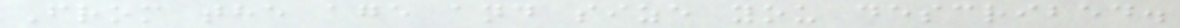From the age and size you described.
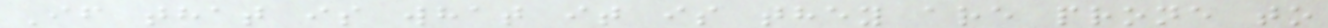If that is what it is they are prone to
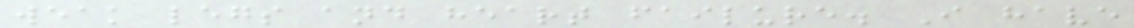weak legs and heart failure. I have
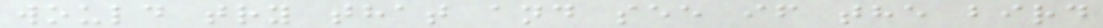would try that and see if the bird
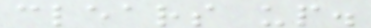clears up.
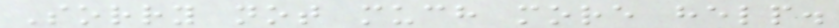Sorry not much more help.
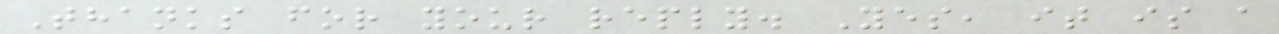Thanks for your reply. Yes, it is a
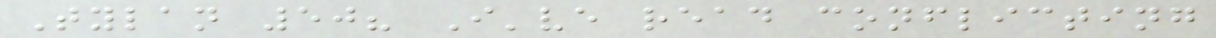Tylan 50? I've read conflicting
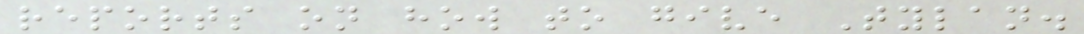reports on how to give Tylan.
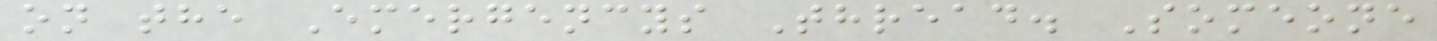on the Emergencys Thread. Someone
